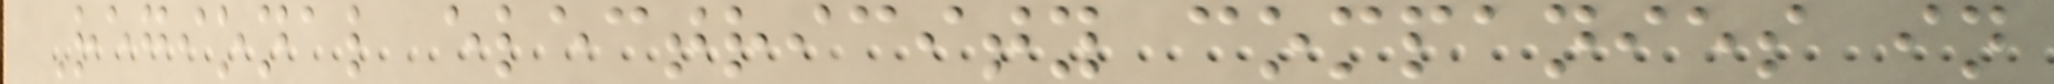Regional electricity companies in
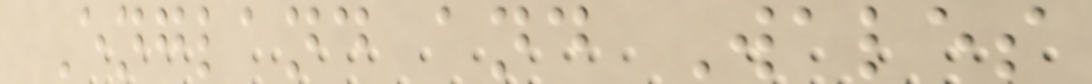England and Wales
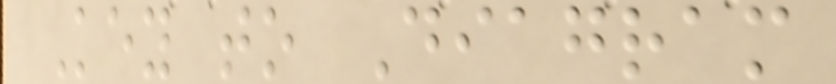Key to Diagram
